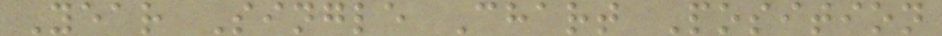Year Single Chart Position
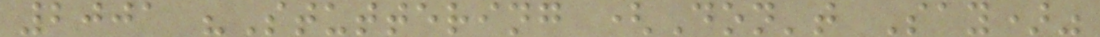2001 "Stuttering (Don't Say)"
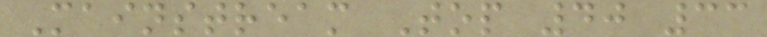Mainstream Top 40 33
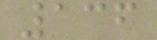136
